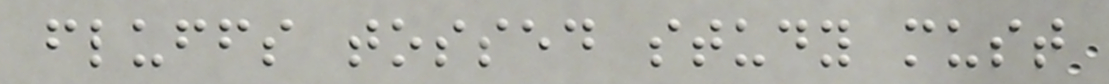fluffs tossed study must
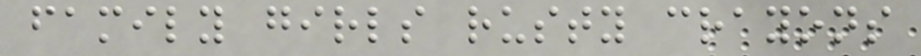family girls rusty crayons
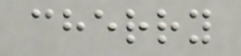cherry
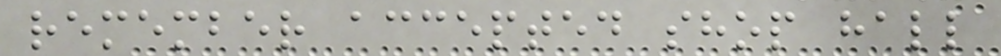remember accepted shop hall
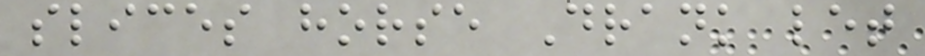slices horse Drank let
